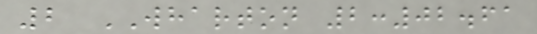2 WHARTON 2:02.61
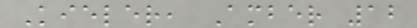Kieler, Amber 12
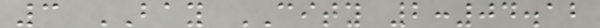3 BAY CITY 2:04.12
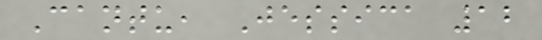Cantu, Jessica 12
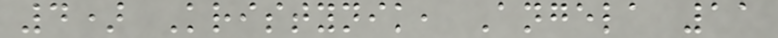4) Kristynik, Angela 11
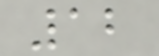12
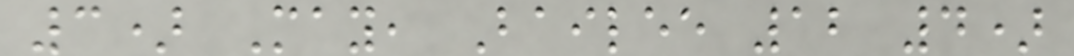3) May, Bailee 12 4)
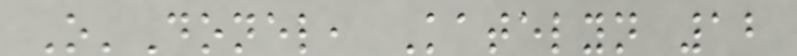O'Donel, Katelyn 12
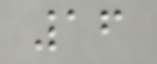16
